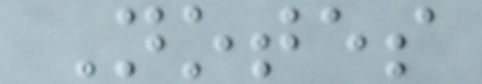Notes
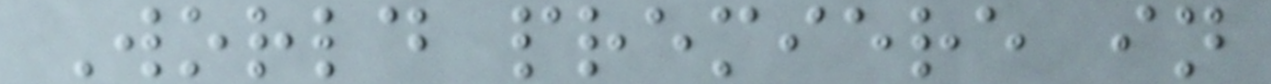World premiere in
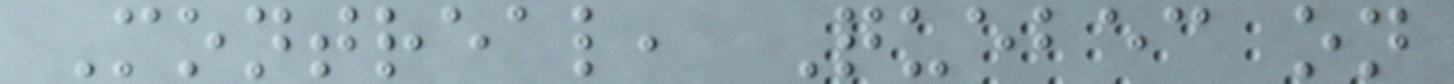Montreal, Quebec on
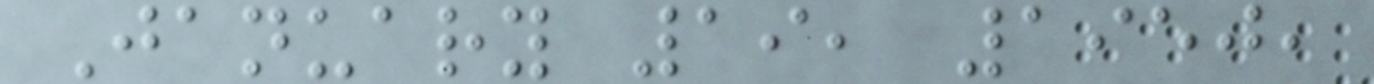January 19, 1950,
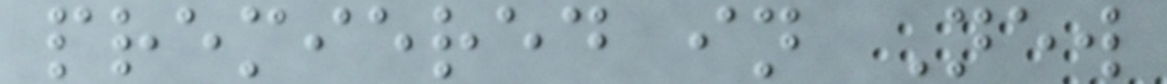premiered in New
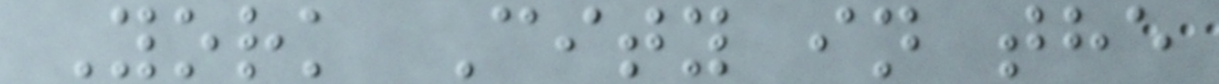York City in the
